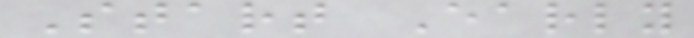Start Early
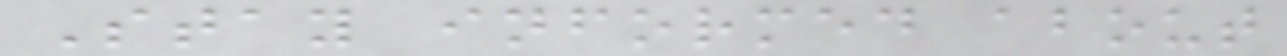Stay informed about
